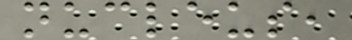nucleus,
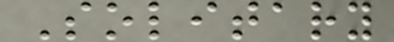Solitary
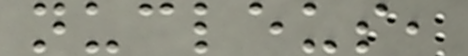nucleus,
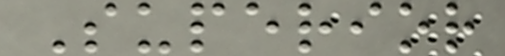Superior
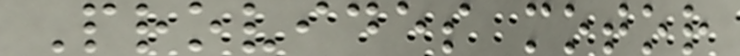Provides motor
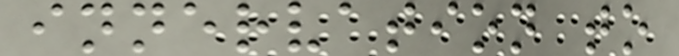innervation to
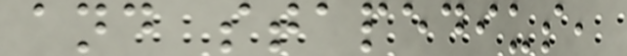and stapedius,
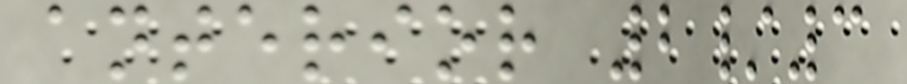anterior 2/3
